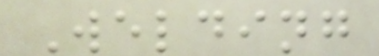Welding
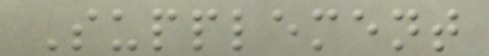Supplement
